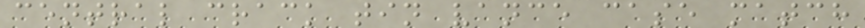central crack tin vance case match
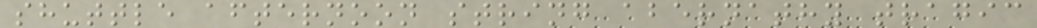shuttle afternoon string abernathy tragic
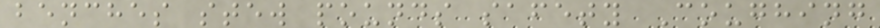benches stew pounds safety Coughing
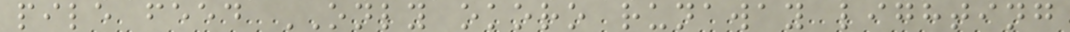pile feed ONLY okoro runaway lighting
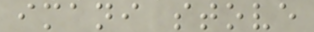imani stove
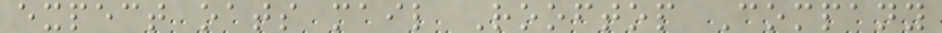expect oats mail Rooftop Company
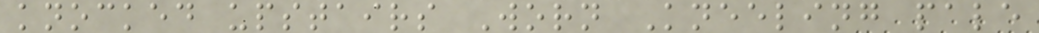knocked upstairs Worn Kneeling pale
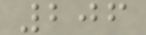206
